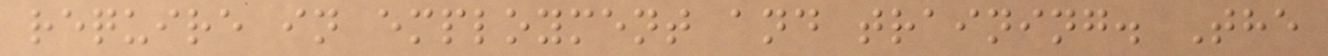require in employment and training. The
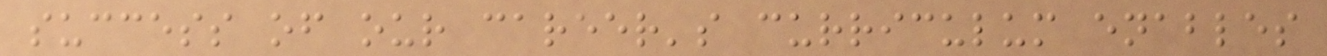success of our career's curriculum enables
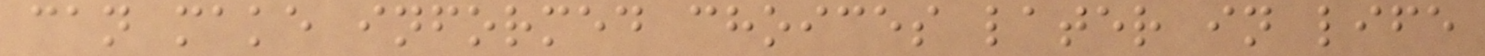can make informed choices later in life
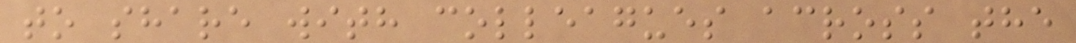to share with colleagues across the
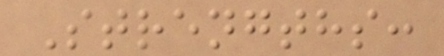Strengths:
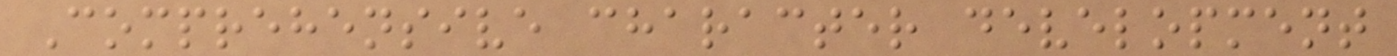Comprehensive character development
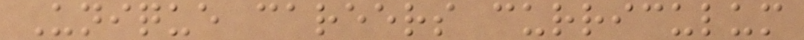Unique careers curriculum
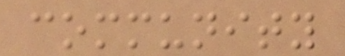community
